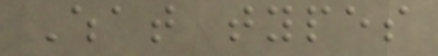What types
